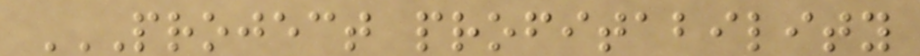PROJECT PROFITABILITY
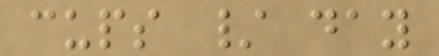cups / day
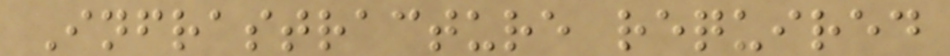Infrastracture required
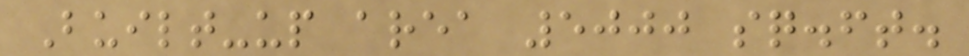Built-up area 5000 sq.ft.
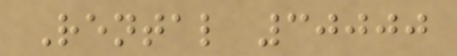Rental 30000
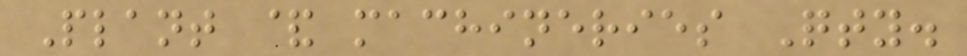Plant & machineries Qty.
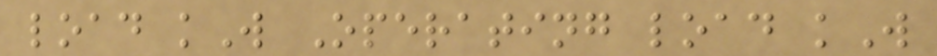load kW Operating load kW
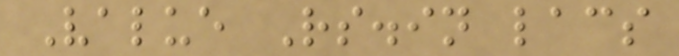Value Rs.in lacs
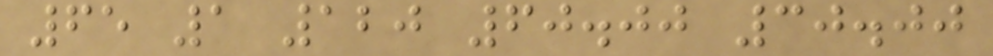65 1 120 60.00 30.00
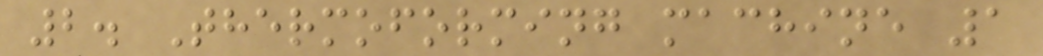2. Thermoforming machine 1
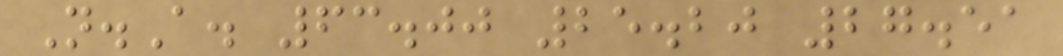N.A. 63.00 25.20 27.51
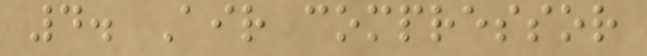4. Air compressor
